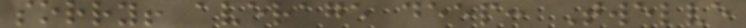sorry! average deep: Twelve
